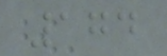174
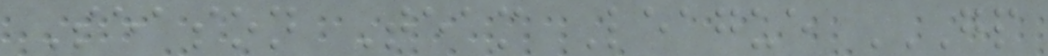Season Team League GP
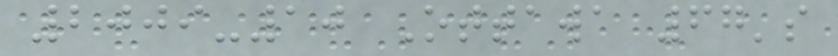2009-10 Ottawa 67's
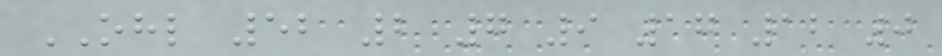OHL 52 2 7 9 17 12 0
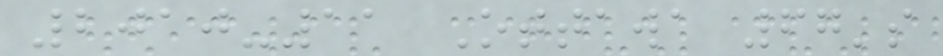2010-11 Ottawa 67's
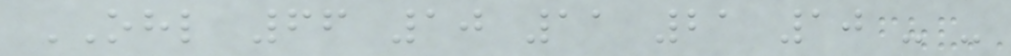OHL 66 10 11 21 10 - -
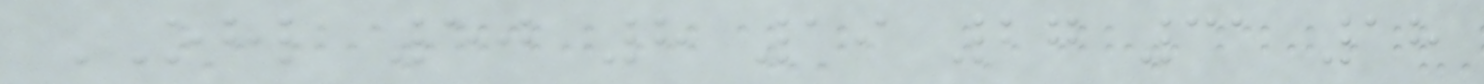OHL 50 8 19 27 31 18
